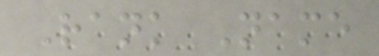Rank Name
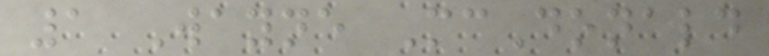1 Wayne McDonald
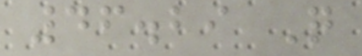46.29 Q
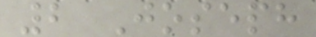2 Joseph
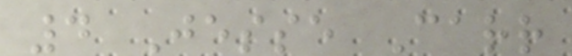4 Jesse Carr
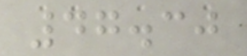47.30
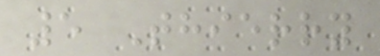5 Thierry
